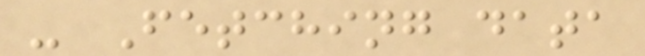- Fetching data
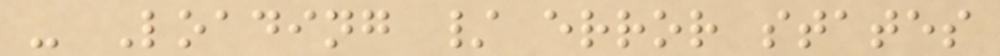- Loading / error states
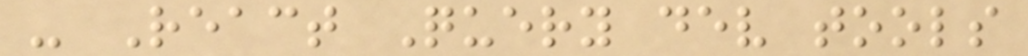- React Query dev tools
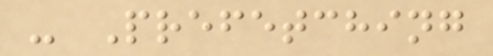- Prefetching
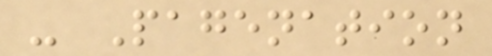- Pagenation
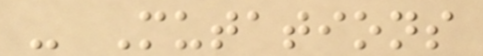- Mutations
